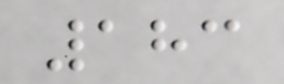183
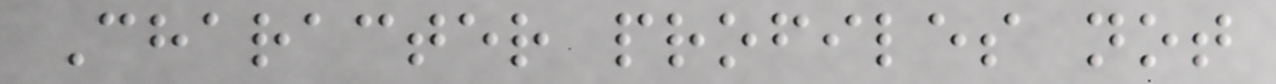Character profiles not
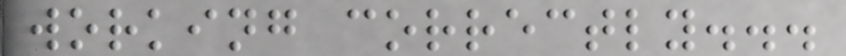working correctly...
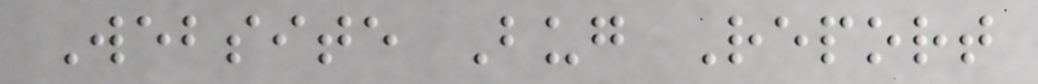Website Bug Report
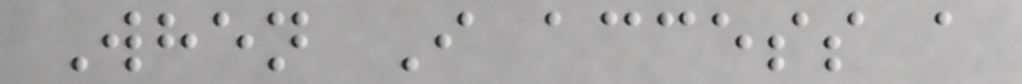When I access a
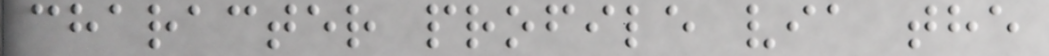character profile via the
